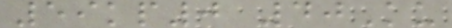59kp0 40Ku
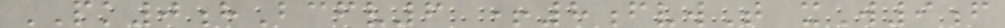PK0hBcfv6 +8fvwT xW9f
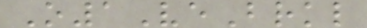O1VeBrkl
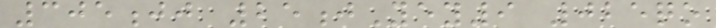305jj 25jYey9 025qo
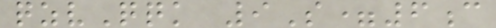qzvQqk 9S=6c
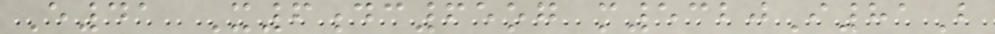E41 X6dc65og m5320I81B
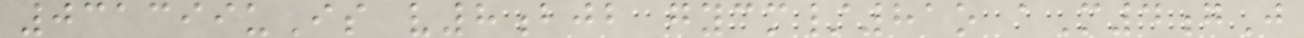031399uIs v8bjb gycm/81o aM4gJ
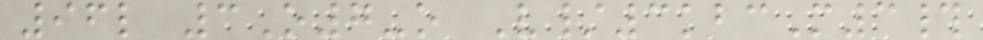96l 3O7-o V/3kbcM3#
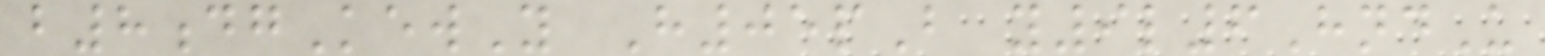b8dgKewY H05pB y9l6HndU
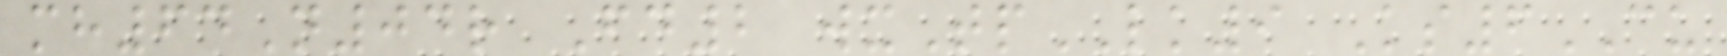mh64N04r Fd2 wxTpLK9 Ks6CU
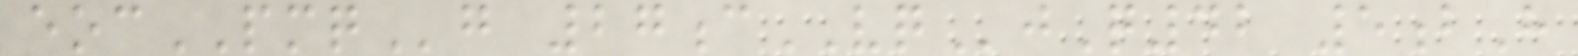eocPMQg 27cVQjQ42 5bH
